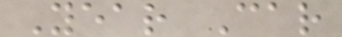Year Car
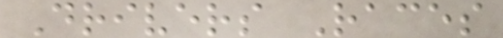Drivers Races
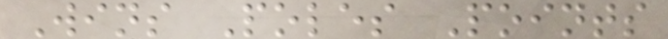Wins Poles Points
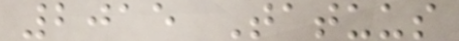2015 Tatuus
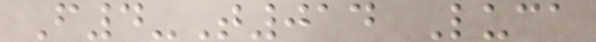F4-T014 Luca
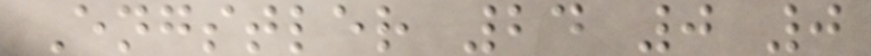Engstler 24 0 0
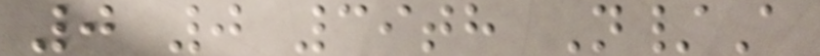0 0 39th N/A
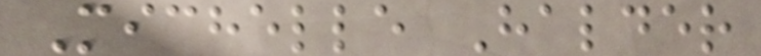Michelle Halder
